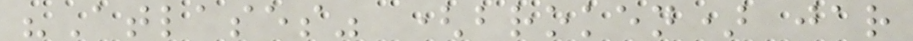"Atlases" (broken) jar
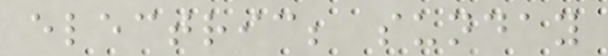electric; sunday
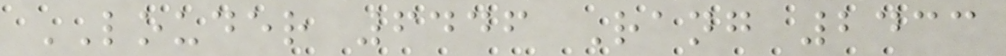LOUDER 6446 Rang 2433
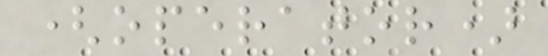(operator)
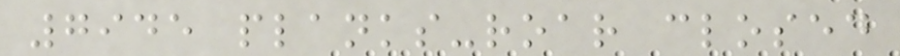7945 planks-roar closed
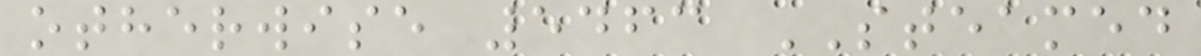otherwise 5463 STEAMED
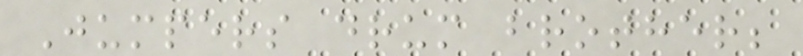Jumpers drum brother;
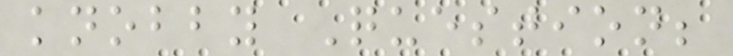knobby Question;
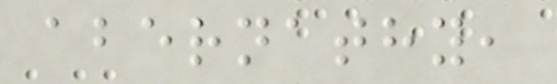abernathy,
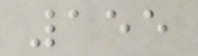155
